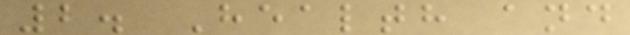2. Health and
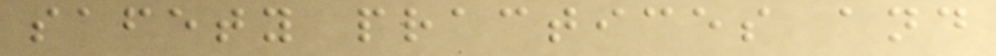safety practices and
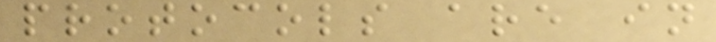protocols are in
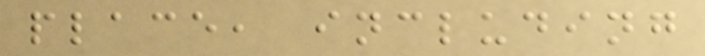place, including
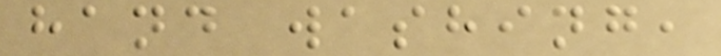hand washing,
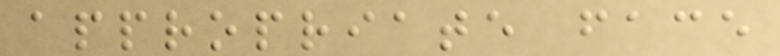appropriate face
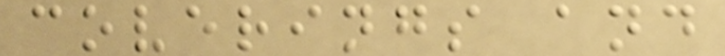coverings and
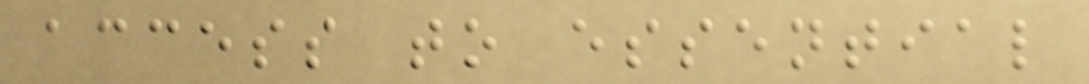access to essential
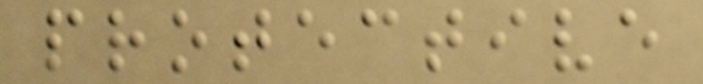protective
